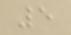5
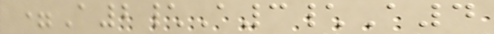=A2\A3\A4
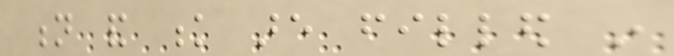n and k are filled in
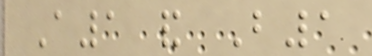A1 and B1
